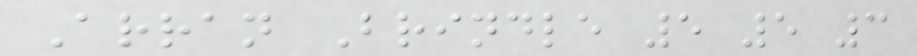Arran Brindle 5 5 3
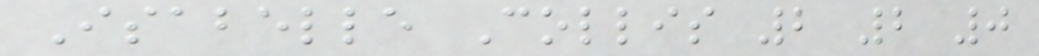Isabelle Collis 2 2 0
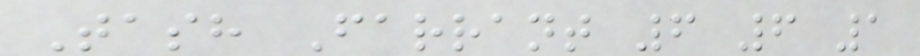Tash Farrant 6 6 1
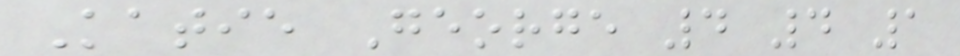Katie George 4 4 1
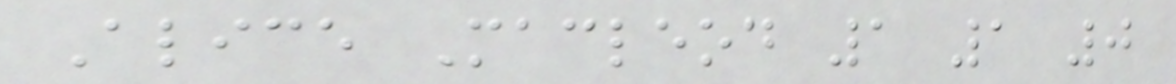Alice Macleod 1 1 0
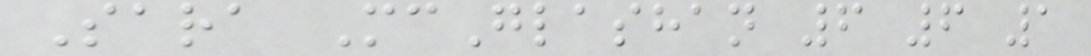Sara McGlashan 6 6 1
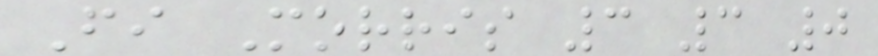Fi Morris 3 3 0
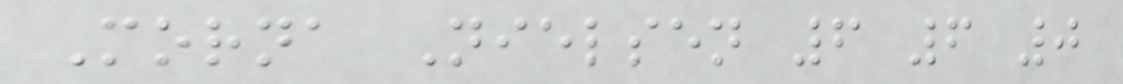Morna Nielsen 6 6 0
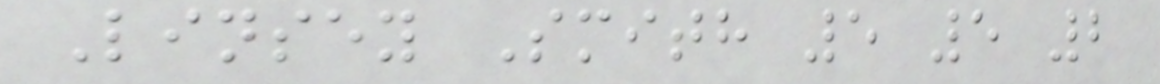Linsey Smith 5 5 2
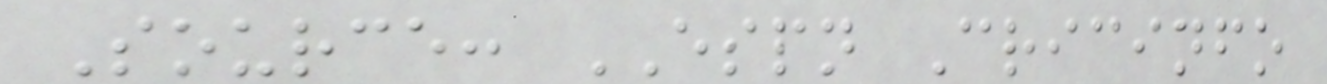Source: ESPN Cricinfo
